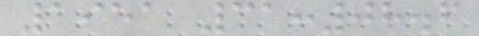1951 31:08.6
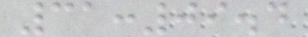31:09.4
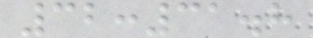32:31.8
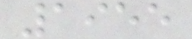1955
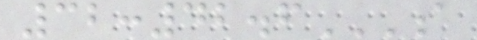32:42.6A
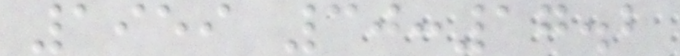1959 30:17.2
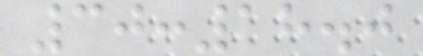30:18.0
